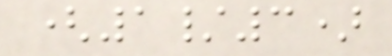(1/3)
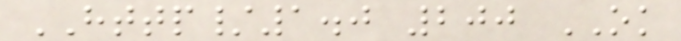HTTP/1.0 200 OK
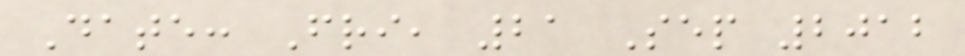Date: Fri, 21 Sep 2012
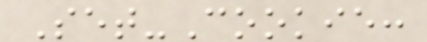Set-Cookie:
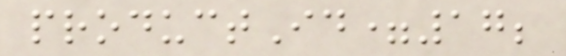productId=17;
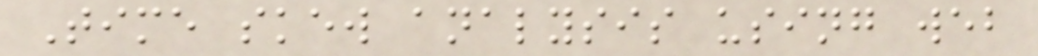Time skew analysis using web
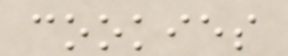cookies
